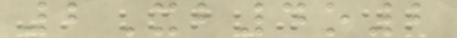2Xb4o2
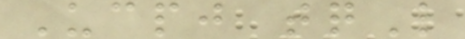Ucpj tqL
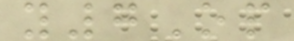y7Op
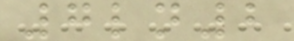7ln2
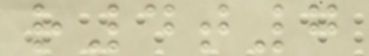r4t7
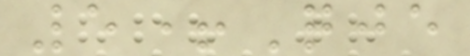5+Qje
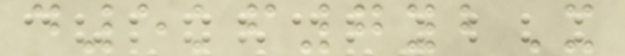d5kf7ybX
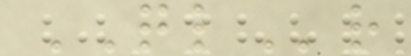QLr
